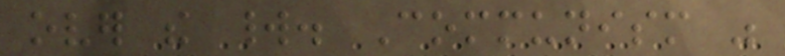over the world. Communism was
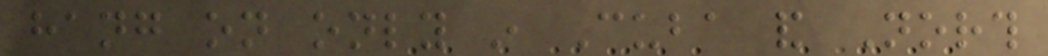hang on only in Cuba and North
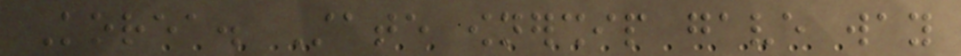Korea. State ownership gave way
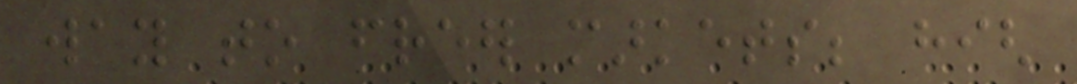way to freer markets; high
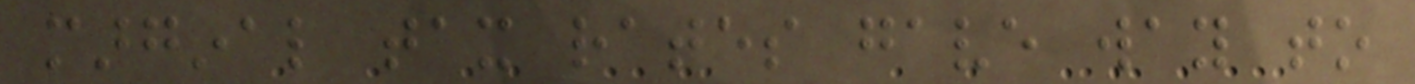marginal tax rates gave way to
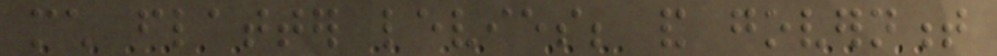much flatter levies; and government
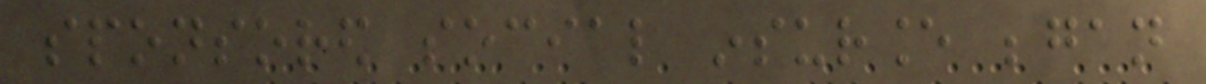sponsored social insurance began
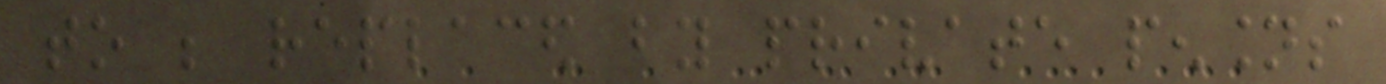to be replaced by private pensions
